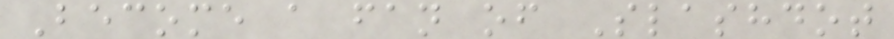Become a fan of Slashdot
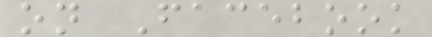on Facebook
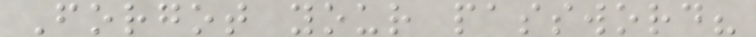Forgot your password?
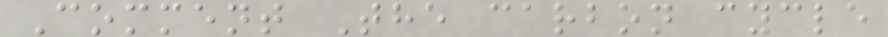Comment The carbon cycle
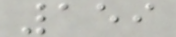159
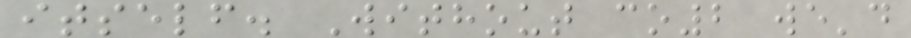itself. Without co2 we'd
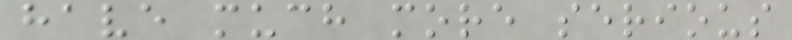have much more serious
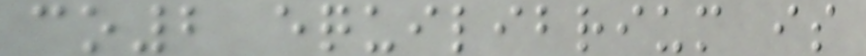co2 equilibrium is
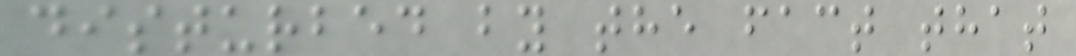disturbed by the fact that
